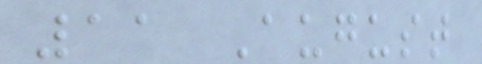11 August
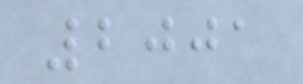2001
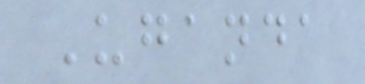Uganda
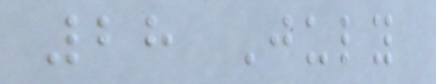28 July
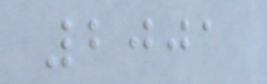2001
